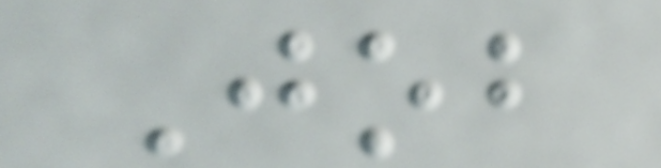Job
